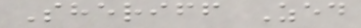Sheriff Zed
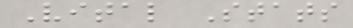Vital Stats
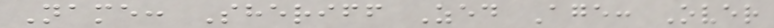Name: Sheriff Zed Age: Over
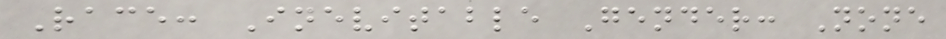Race: Inevitable Gender: None
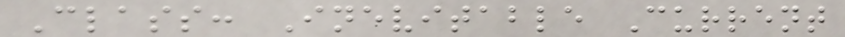Class: Inevitable Current
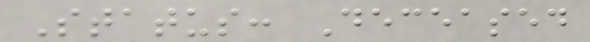Status: Deceased
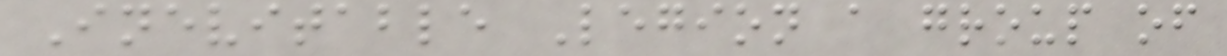Inevitable Legion a group of
